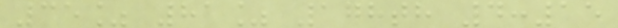35% 81% 178th 4:15
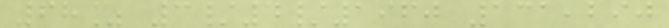68% 3/4/1960 131,290
